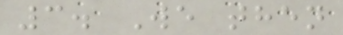3. We then
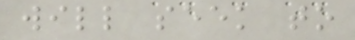will seek to
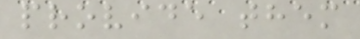provide them
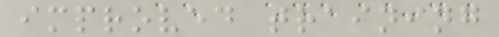improved training
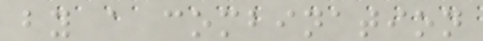by a combination
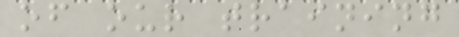of our training
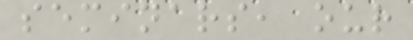seminars, our
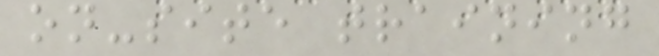on-site training
